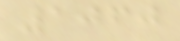1060
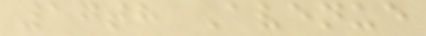17th Avenue
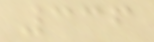336
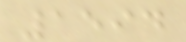1594
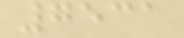7531
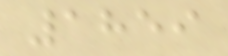1859
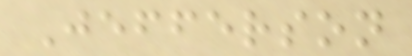Jefferson
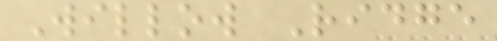Willow Ridge
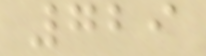729
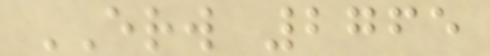ERW 2765
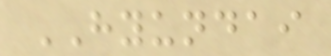HYUNDAI
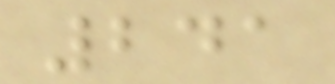241
